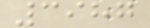3987
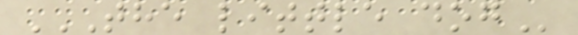THE LITTLE DOG
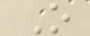O
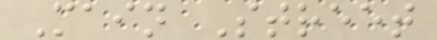Main Street
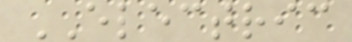ELECTRIC
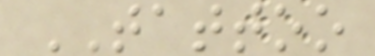TATTOO
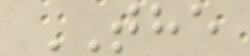THE
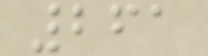261
